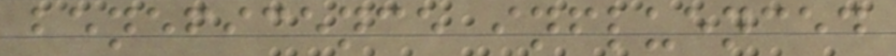beneficence influenced
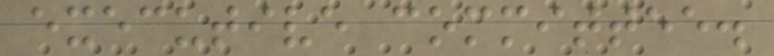executive committee.
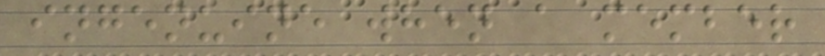ingenuine when a member
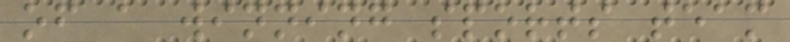of a winning sports team
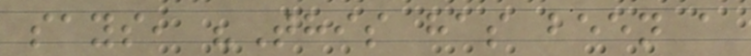says, "This has been a
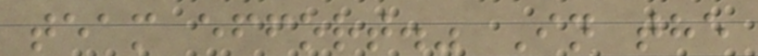team effort." In the
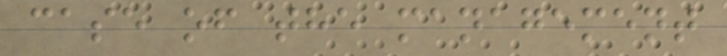case of the management
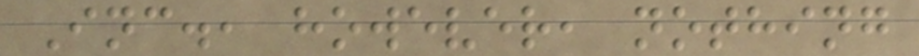Inc., however, nothing
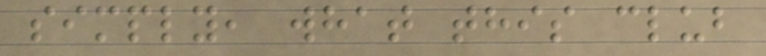simply, what this club
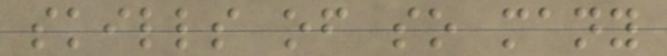skills of so many
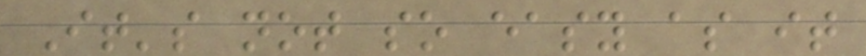It's not so easy as it
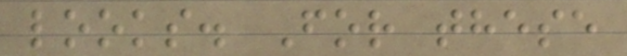looks. For these
